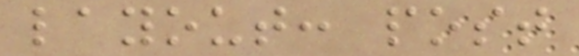layout: post
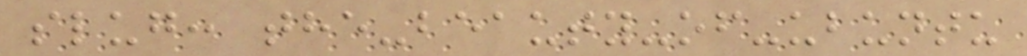slug: the-beauty-of-ubuntu
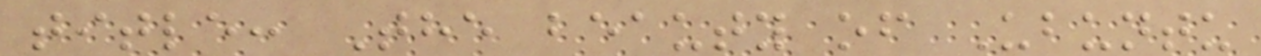title: The beauty of Ubuntu
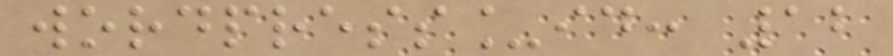wordpress_id: 12
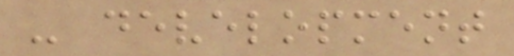- development
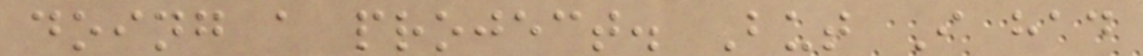doing a project. But I had
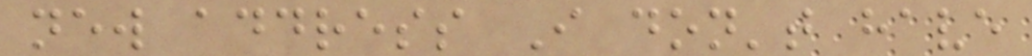new address I don't have
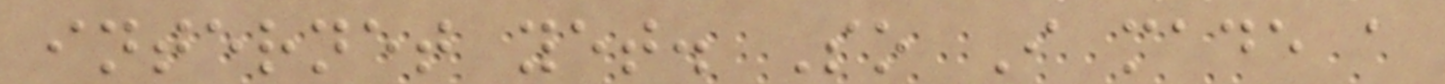internet yet. So I made a
